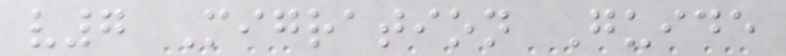v7 Migration Guide
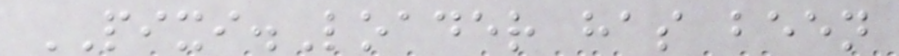PIXI.Loader has been
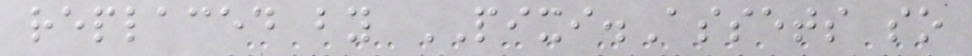replaced by PIXI.Assets so
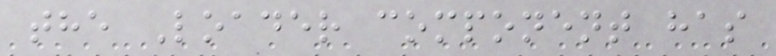the Loader component has
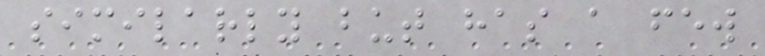similarly but has a few
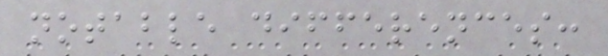notable differences:
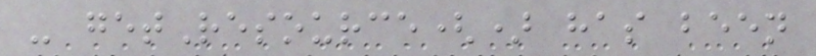- getResource() has been
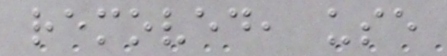removed, use
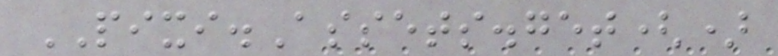PIXI.Assets.get()
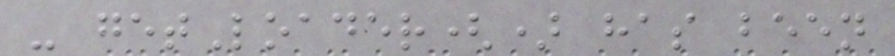- getLoader() has been
